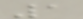1
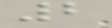2
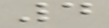4
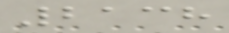2138
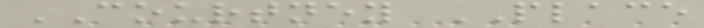COURTNEY PLACE
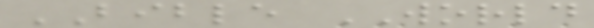BIBLE WORLD
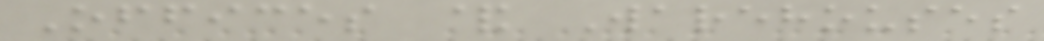Offices & Warehouses
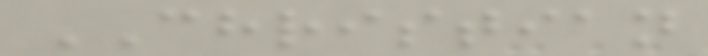CHRISTIAN
